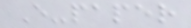E-paper
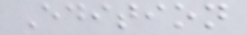Edition
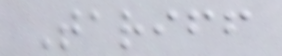Tariff
